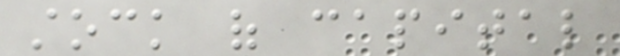stock of capital
